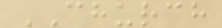CHURCH
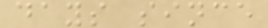days since
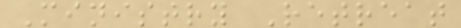Ministry Retreat
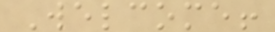Welcome!
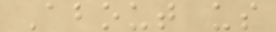About us
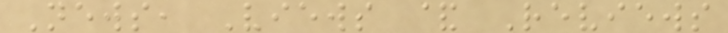News, Views & Reviews
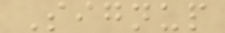Signup
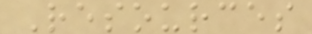Resources
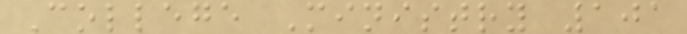College Ministry 101
